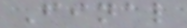Final
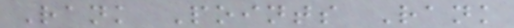Rank Points Rank
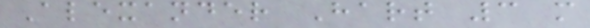Alexander Hart 3 m
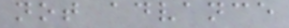not advance
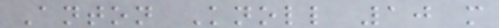Anton Knoll 10 m
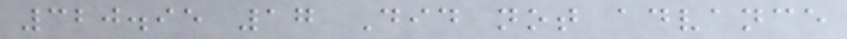320.95 17 Did not advance
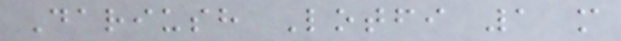Dariush Lotfi 1 m
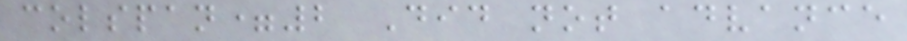colspan=2 Did not advance
